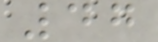47
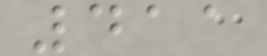411
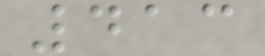413
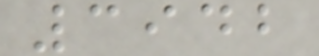3942
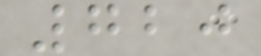720
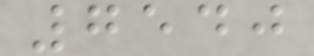7540
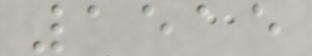1515
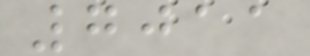7011
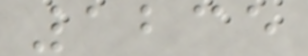1235
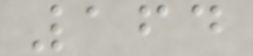164
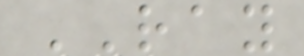RAY
